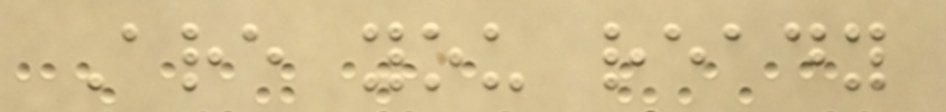Are you ready
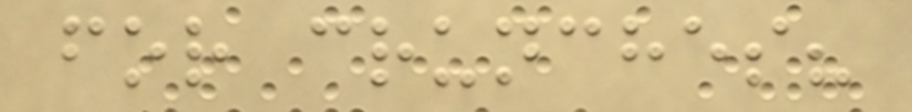for crunches?
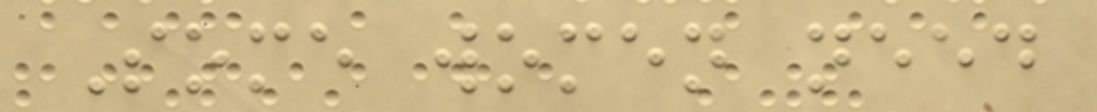Some women need
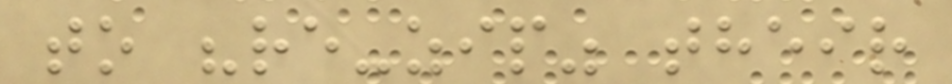to "re-zip" their
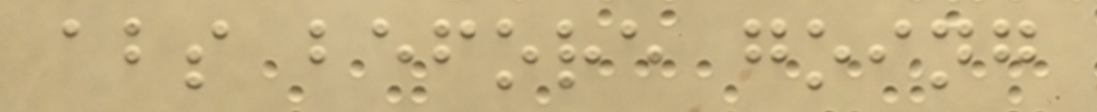abs before going
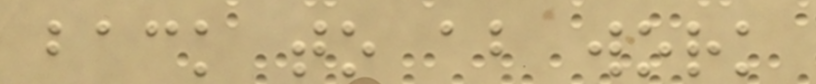back to ab work
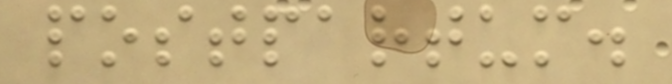postpartum.
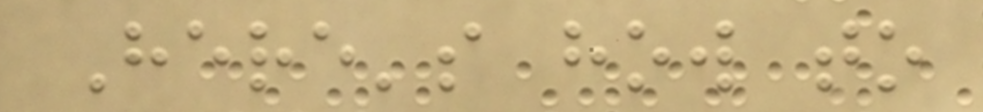Here's how to
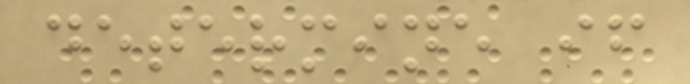determine if
